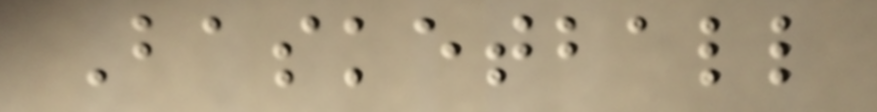Basketball
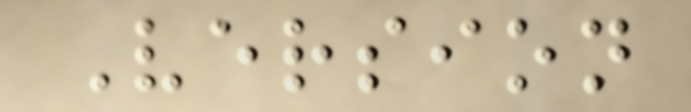Version
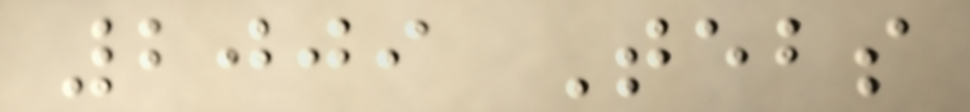2009 Tebs
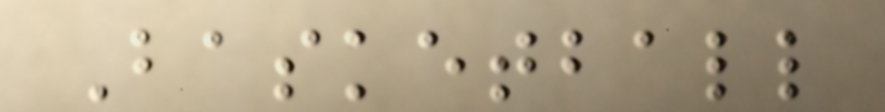Basketball
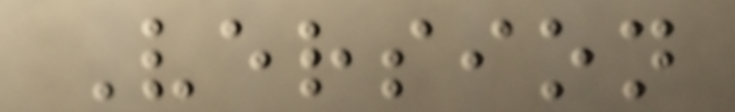Version
